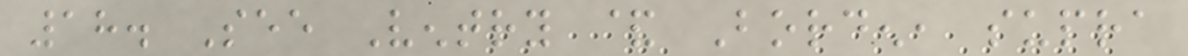18. See Ventry & Borden, supra
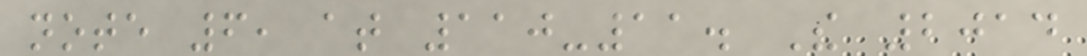note 6, at 110-11. The 2014
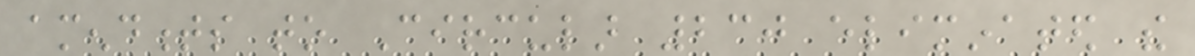amendments to Circular 230 eliminated the
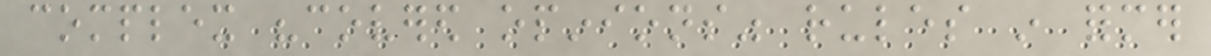complex "covered opinions" rules in former
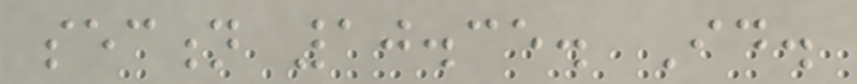section 10.35. Id.
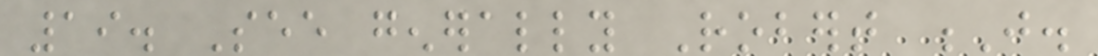19. See generally Robert J.
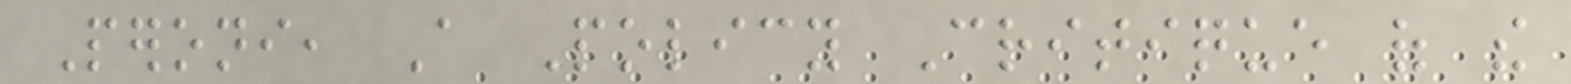Peroni, A Policy Critique of the
